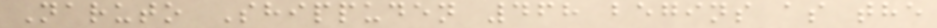Naruto Shippuden 468 begins as the
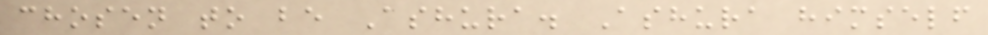chosen to be Ashura. Ashura himself
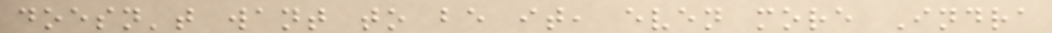doesn't want to be it, even more Indra
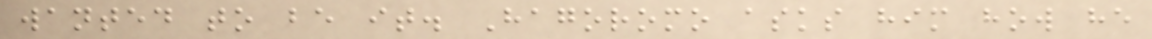wanted to be it. Hagoromo asks him how he
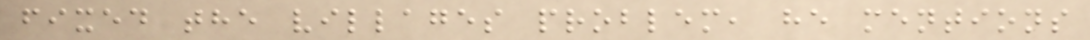fixed the villages problem, he mentions
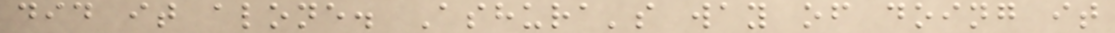did it alone. Ashura's way of doing it
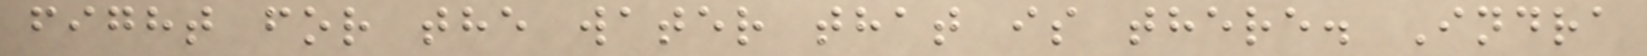fight for the water that is there. Indra
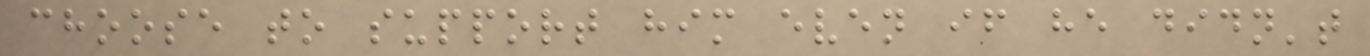choose to support him even if he didn't
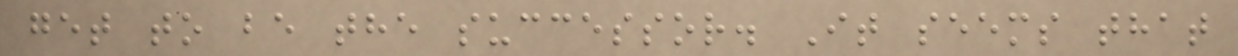get to be the successor. It seems that
